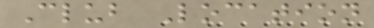Club Location
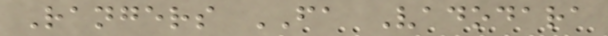Rangers FA Vadodara
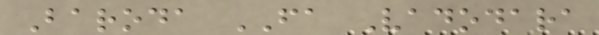Baroda FA Vadodara
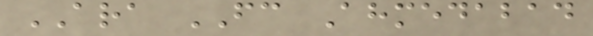ARA FC Ahmedabad
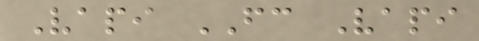Vapi FC Vapi
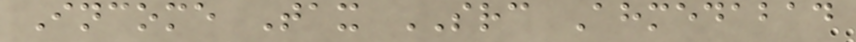Income Tax SRC Ahmedabad
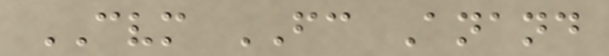CVM FC Anand
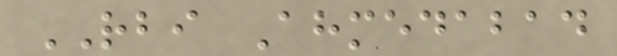RBI Ahmedabad
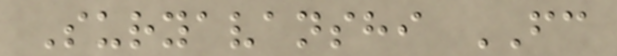Suryavanshi FC
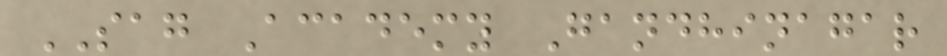SAG Academy Gandhinagar
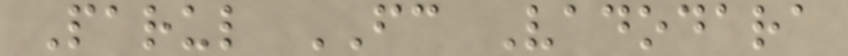Parul FC Vadodara
